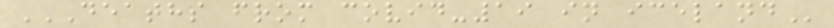DEATHS FROM COVID-19 IN ICELAND
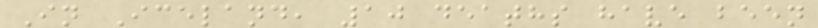In Iceland, 10 deaths have been
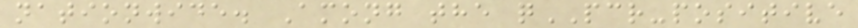nationwide. Among the qPCR-positive
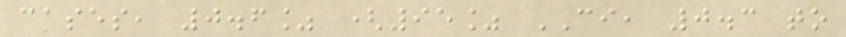cases, 0.6% (95% CI, 0.3 to
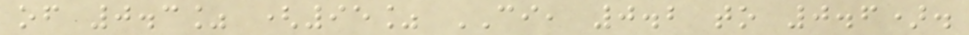of 0.3% (95% CI, 0.2 to 0.6).
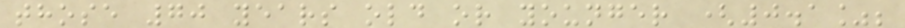those 70 years old or younger (0.1%;
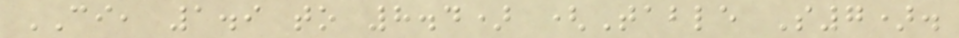CI, 1.9 to 8.4) (Table S7).
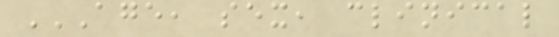AGE, SEX, CLINICAL
